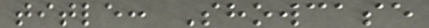title: Showcase
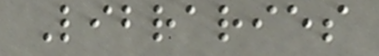Libraries
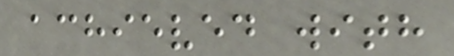achieved with
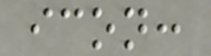icon:
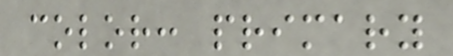color: primary
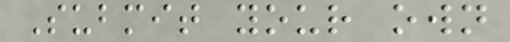Submit your own
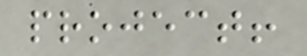project!
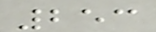253
